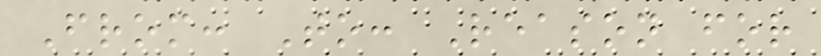From: To: Reason for
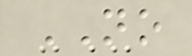NO
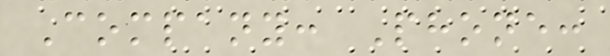Company: Phone:
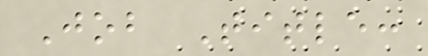Job Title:
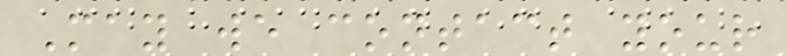May we contact your
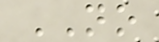NO
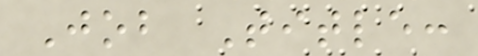Job Title:
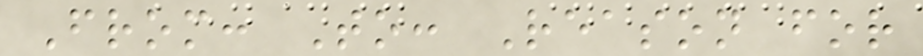From: To: Reason for
